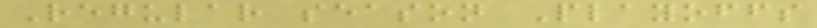Regular season Playoffs
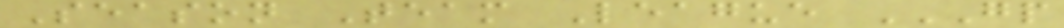Season Team League GP
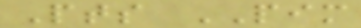Pts PIM
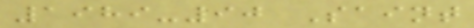1989-90 Saint
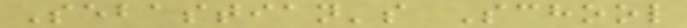Sebastian's School
